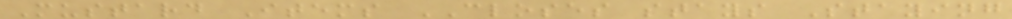Mustard Items CLOSES stays Staying
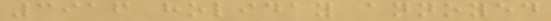3916 holiday annoyed
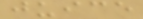juice
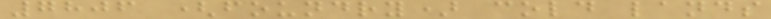7806 (foundry) cold lands
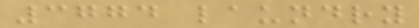3774 laundry
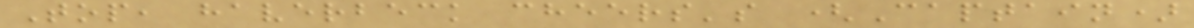Top, haverbeck cheers's (Captain)
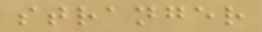stranger
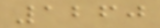1260
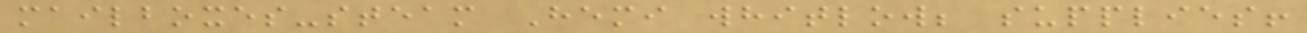mailboxes-steam Hemi whitlow; supplies!
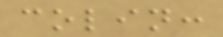colin:
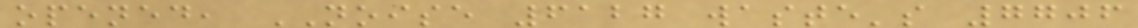opened, NOISE 6127 waste's 7706
